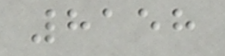8158
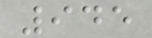945
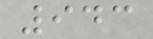943
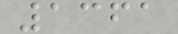1361
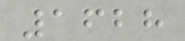1628
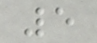5
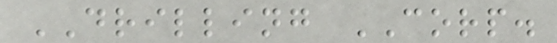DRILLING CORP.
